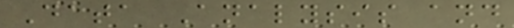Data Analysis and
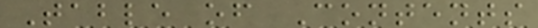Table of Contents
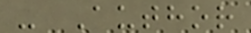- Author
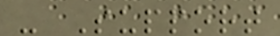- Support
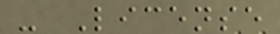- License
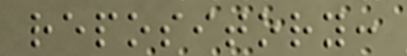repository:
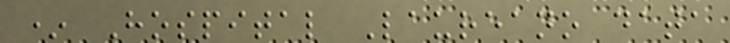* Hospital Laureano data
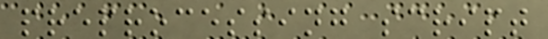preprocessing script
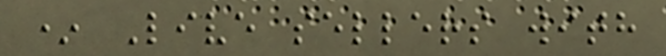* Live sellers with
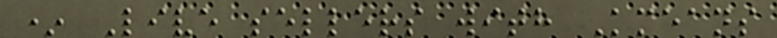* Live sellers with Kmeans
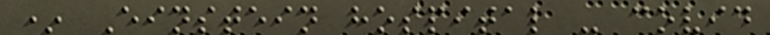* Einstein hospital - covid
